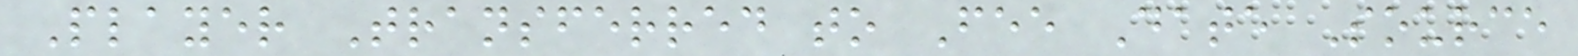Player Transferred to Fee Date Source
